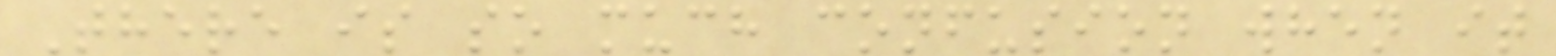There is so much confusion when it
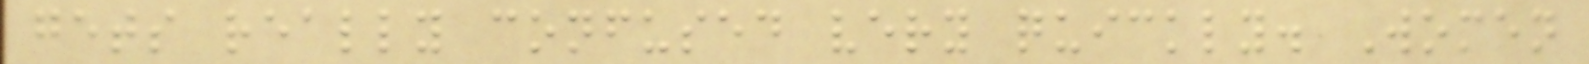gets really confused very quickly. Women
